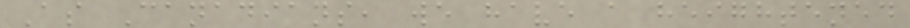As Canadians, we have a heightened
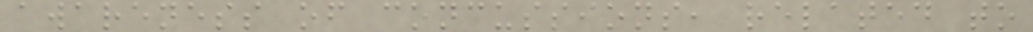awareness of concussions, related to
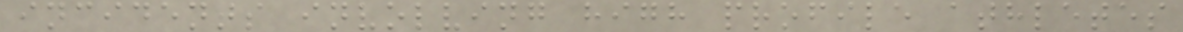incidents involving high profile athletes
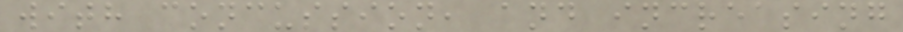with concussion, and increasing
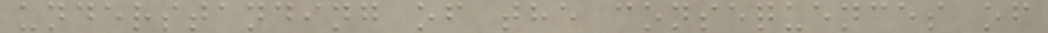understanding of the consequences of
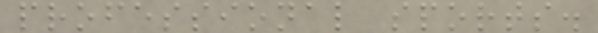professional sports.
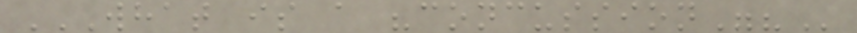WHAT IS A "CONCUSSION"?
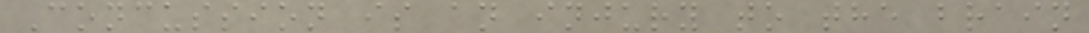Concussion is an injury to the brain
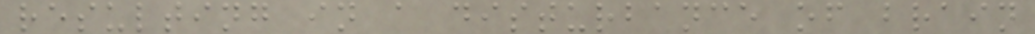resulting in a disturbance of brain
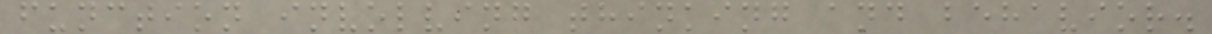function involving thinking and behavior.
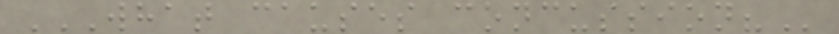WHAT CAUSES CONCUSSION?
